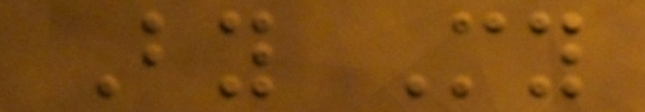By My
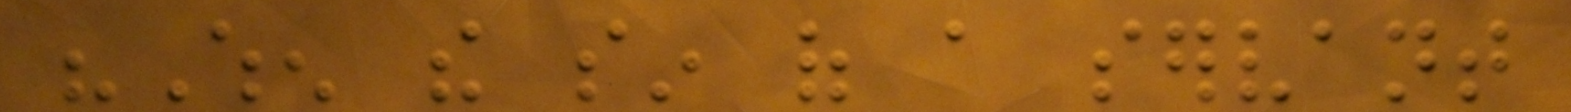"When the sin of a servant
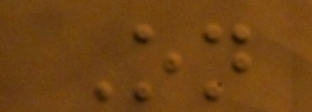On
